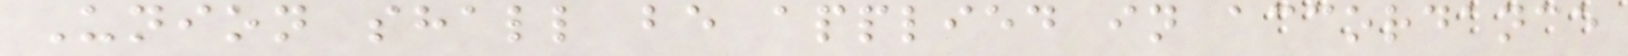Union shall be applied in accordance
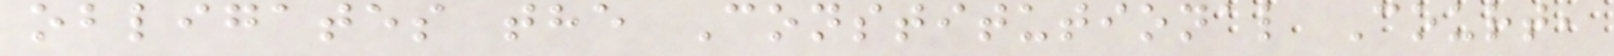obligates the Constitutional Court,
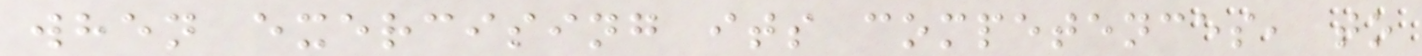when exercising its competences, to
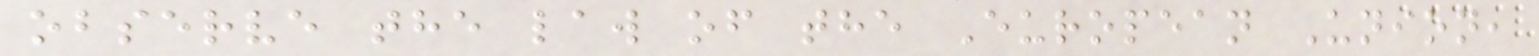observe the law of the European Union,
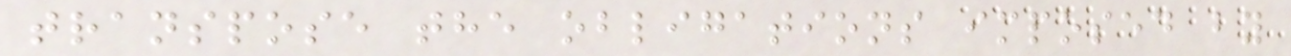transpose the obligations imposed by
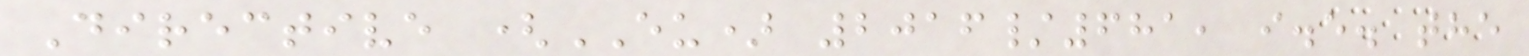Directive (EU) 2016/681, i.e. the
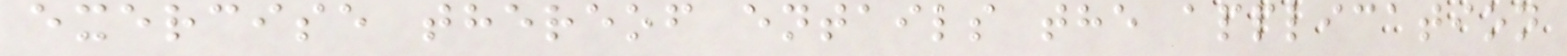exercise thereof entails the application
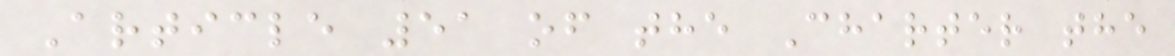Article 51 of the Charter the
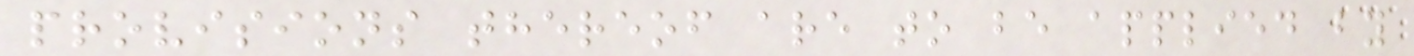provisions thereof are to be applied by
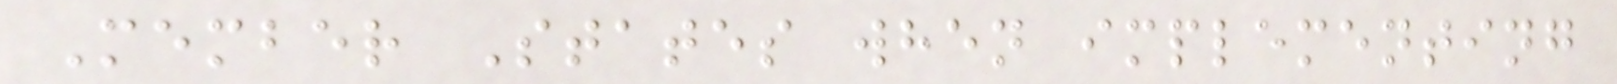Member States when implementing
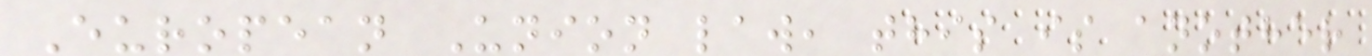European Union law, this is another
